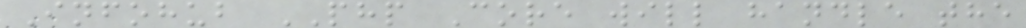Infohub PHP Core will handle the
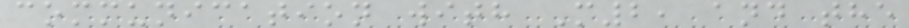communication with M2, and the
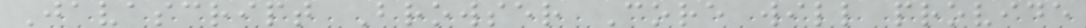Javascript Browser Core will provide
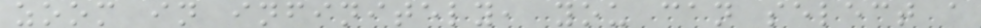zoom in infinitely, you can select a
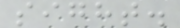sight.
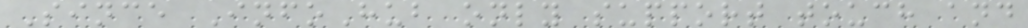Since InfoHub only support touch and
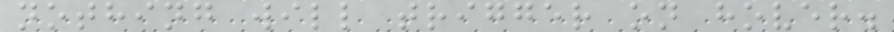nothing will trigger on hover.
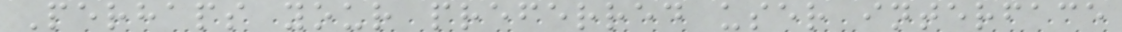Perhaps your preferred user interface
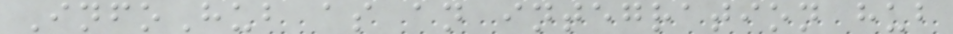InfoHub as an integration hub
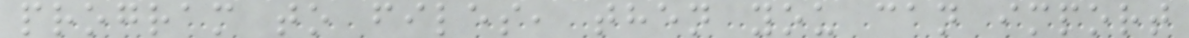program to files, then you can import
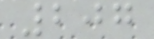207
